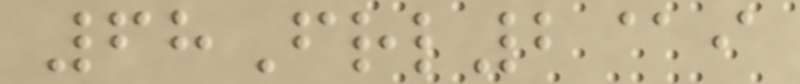68Frl2@i
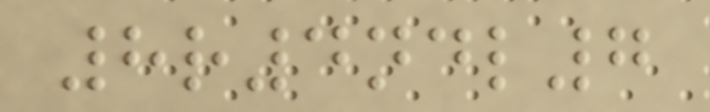8r4ndl7
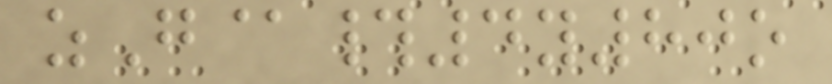zG@#4y80o
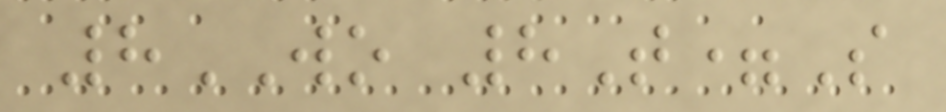8WO 8T=S
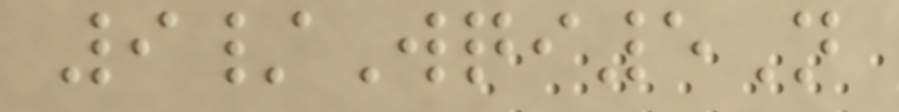9/Wqi5N
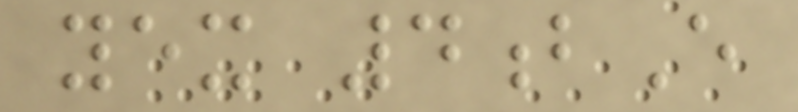yex 4bE
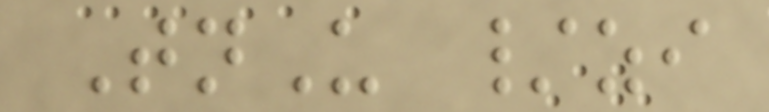TnU /zi
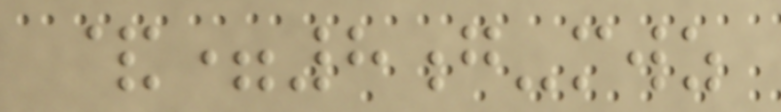&=8g-mwz
